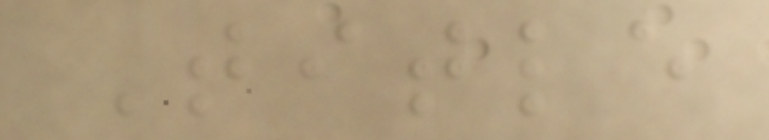Title
